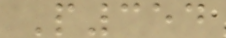P354
